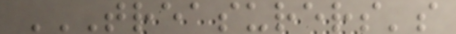TREASURERS'S
